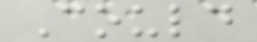Could
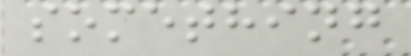something
